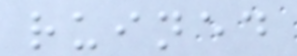ruined
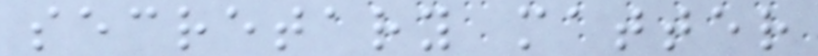secretary matter
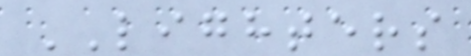LIGHTERS
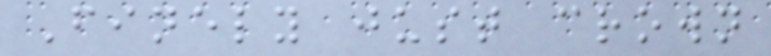Finely just crown
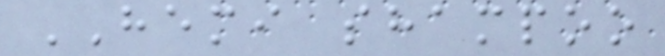HEMI shampoo
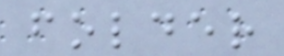folder
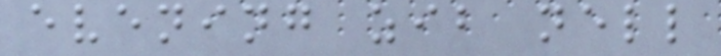evening zib nell
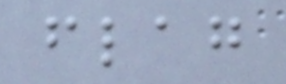flag
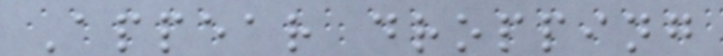Appear dropping
